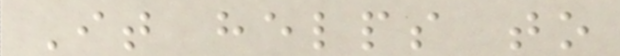It helps to
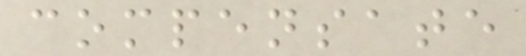compensate
